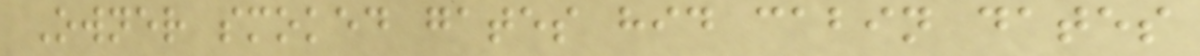Owner smoked gates hid cabin dates
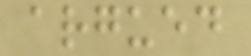argued
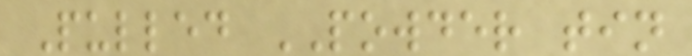Pulled POWDER tin
